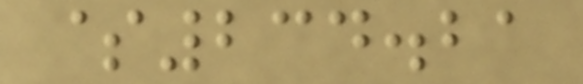$234.21
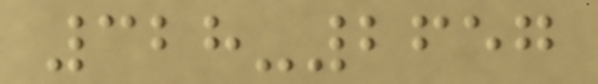328-2657
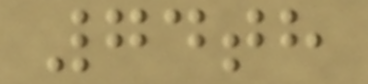74th
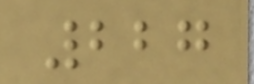227
